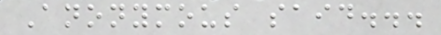Anonymous said...
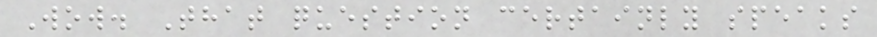Wow. That question certainly speaks
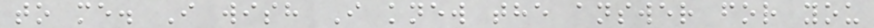to me. I wish I knew the answer for you
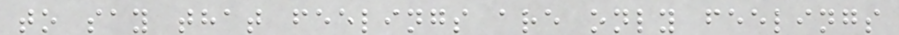to say that feelings are only feelings
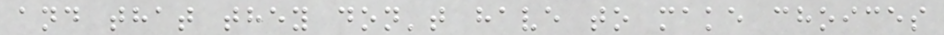and that they don't have to make choices
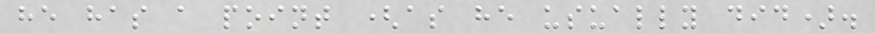he has a point (as he usually did).
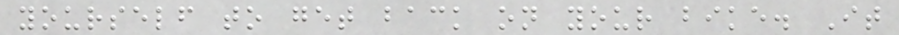yourself to get back on your bike. It
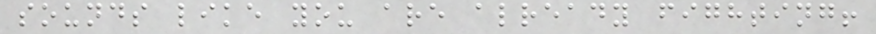sounds like you are already fighting!
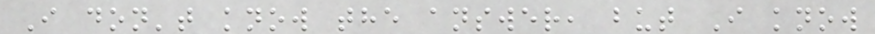I don't know the answer, but I know
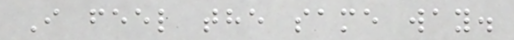I feel the same way.
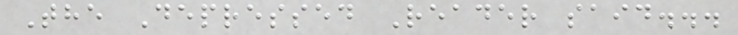The Depressed Reader said...
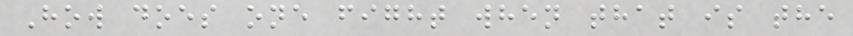How does one fight when that is the
